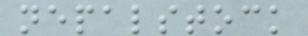nepalstock
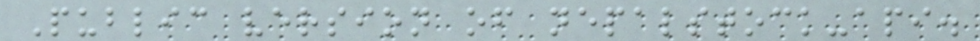Public version of nepalstock-api.
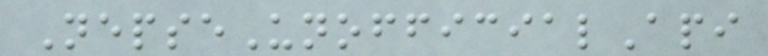NepseUnofficialApi
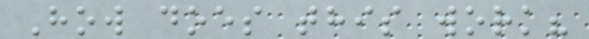How does this work?
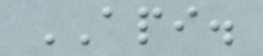API.
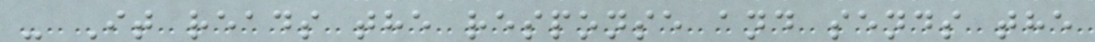- It reads the response and sends the
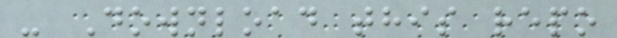- Download this repo
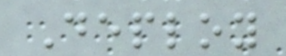Deploy
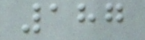187
